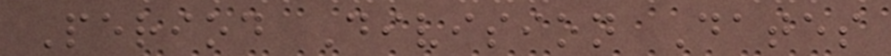Period Division Dates
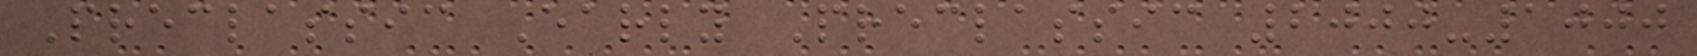Preclassic Early Preclassic 2000-1000
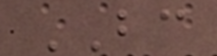BC
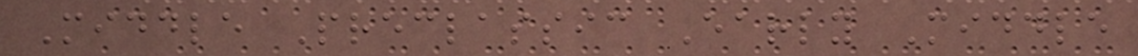Middle Preclassic Early Middle
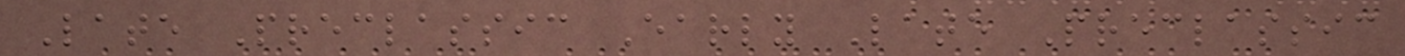Late Preclassic Early Late Preclassic
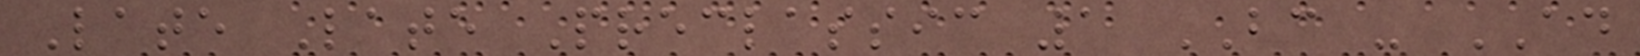Late Late Preclassic 1 BC - AD
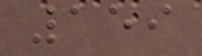159
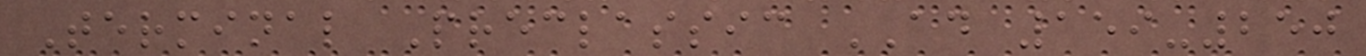Terminal Preclassic AD 159-250
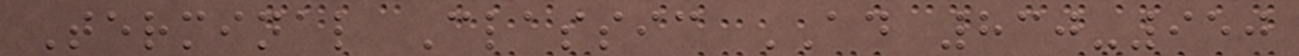Terminal Classic AD 830-950
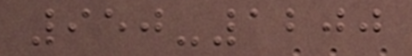950-1200
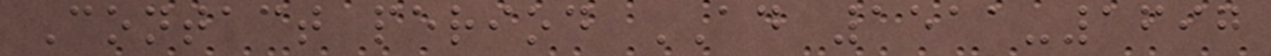Contact period AD 1511-1697
